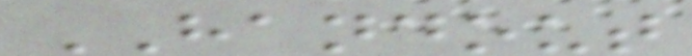HANDOUT
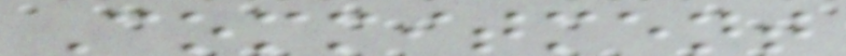Commitment
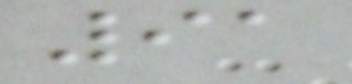91
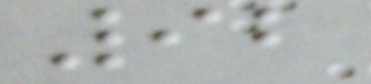92
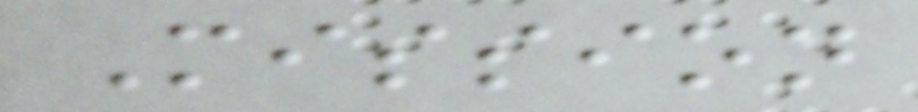Mission
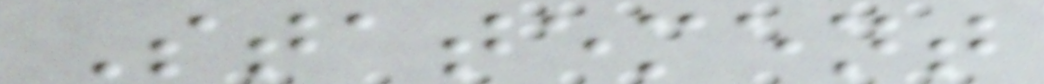Statement
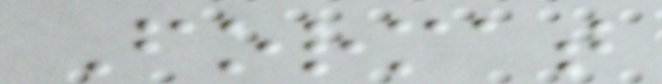Format
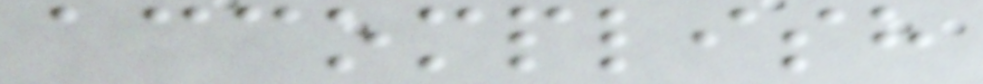accomplish
